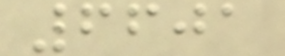6601
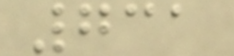731
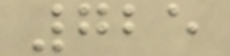725
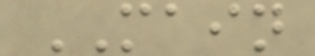MAIN
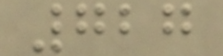727
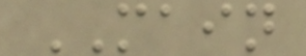MAIN
